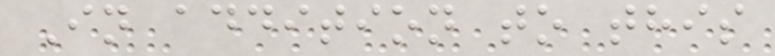In addition to this
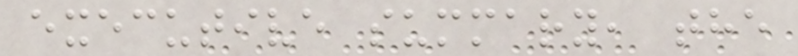executive summary, the
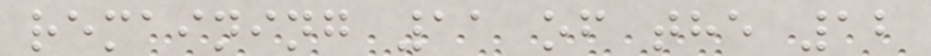remaining 11 of the 12
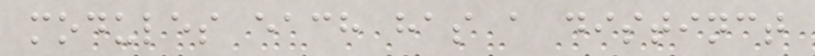modules each has a distinct
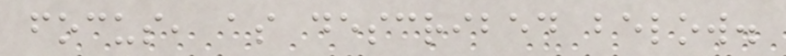focus, as described below.
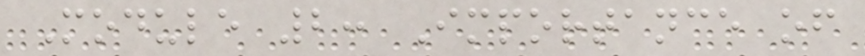Module 2: Importance of
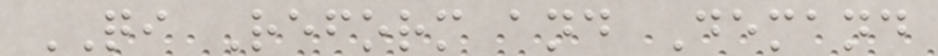QI Reform and Demand
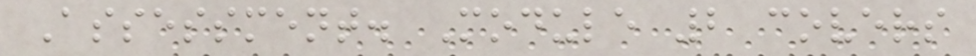Assessment. Module 2 covers
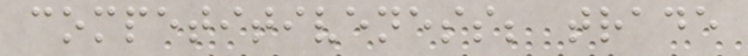competitiveness; trade
